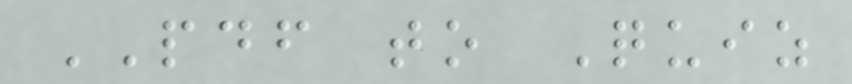PDF to Quiz
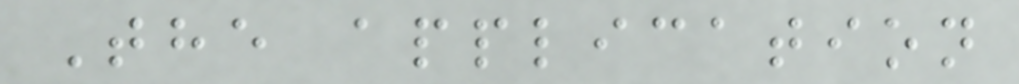The application
